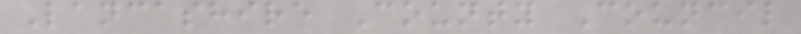Lancashire County Council
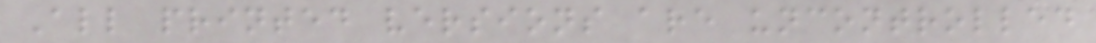All printed versions are uncontrolled
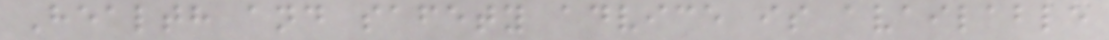Health and safety advice is available
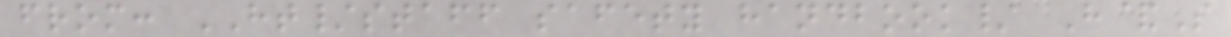from: HT/staff safety handbook/ H&S
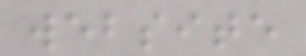website
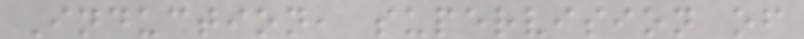Induction, supervision of
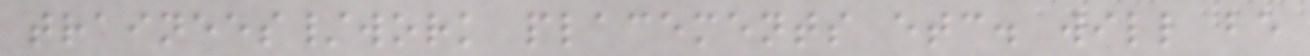trainees/work placements etc. will be
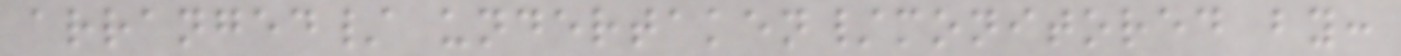arranged/ undertaken/monitored by:
